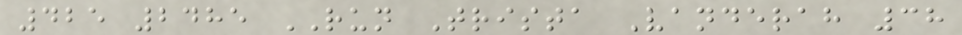425 2485 RUN Trista Vanderah 38
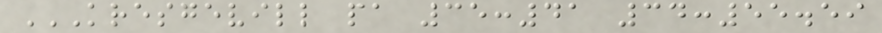KRESGEVILL PA 35:41 34:55.59
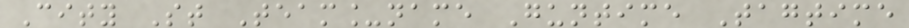City St Team_name Guntime Tagtime
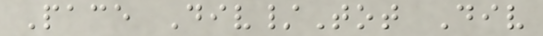Pace Div/Tot Div
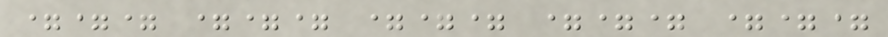=== === === === ===
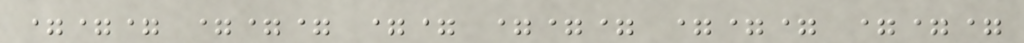=== === == === === ===
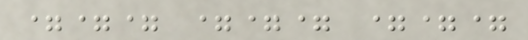=== === ===
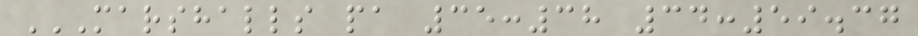MARSHALLS PA 35:38 34:59.37
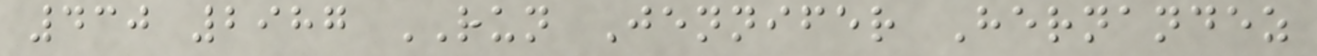430 2987 RUN Jennifer Hernandez
